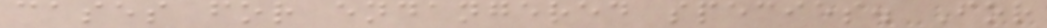cases for endangered species. For
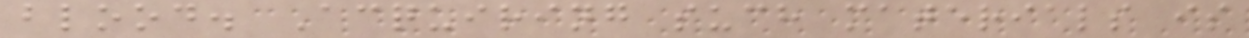blood. Acquiring such materials is
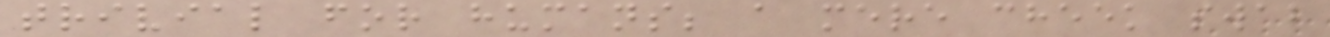trivial for humans; a mere cheek swab
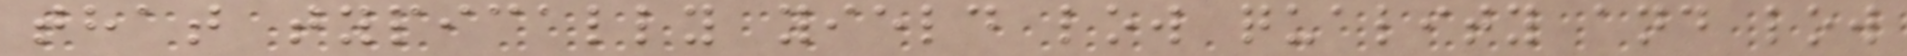that typically yield low quality and low
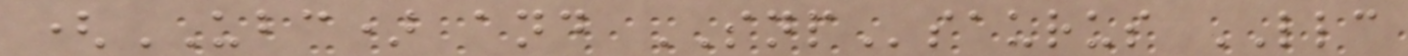(UBC) and SNPsaurus LLC
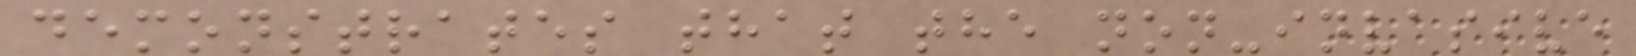demonstrates that the non-invasive
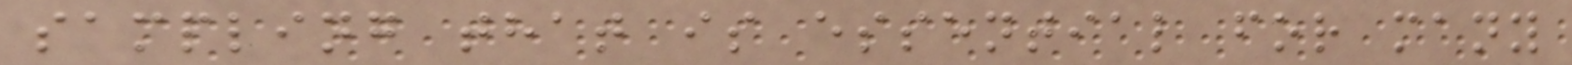sampling that is essential for many
